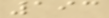193
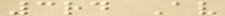3rd Av
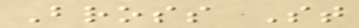Bross St
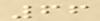66
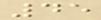45
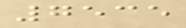7535
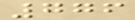776
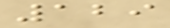129
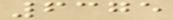6375
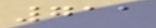711
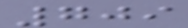709
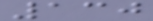130
